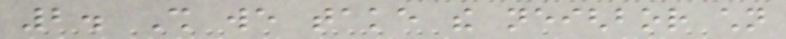2. Shall we take the neighbor children
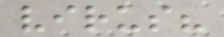virus?
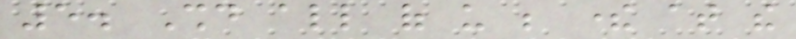5. Should all of us be there at the
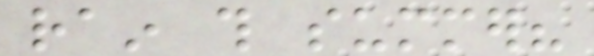rain this summer?
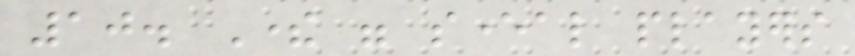10. There were several players
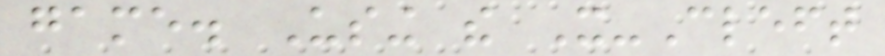game. Using the It-Cleft
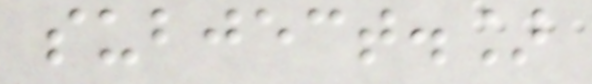subject.]
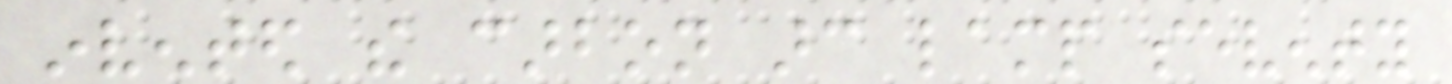invented the carbon arc lamp seventy
